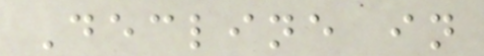Decline in
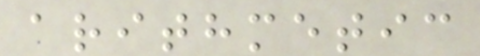arithmetic
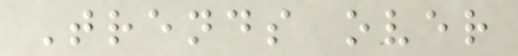Trends over
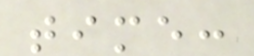time:
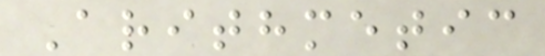Arithmetic
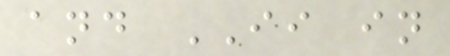and II in
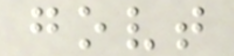govt
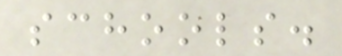schools.
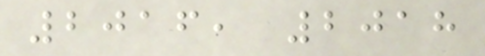2016, 2018
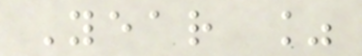Year %
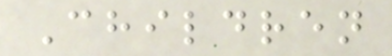Children
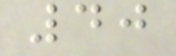40
